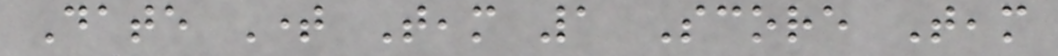Date Time Team 1 Score Team
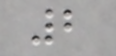2
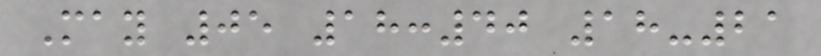May 05 18:40 18-21
